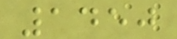1450
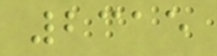2315
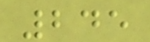245
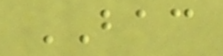BAC
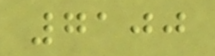7100
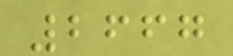2667
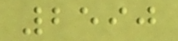2590
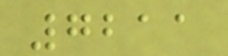7211
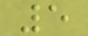5
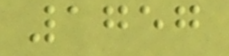1757
